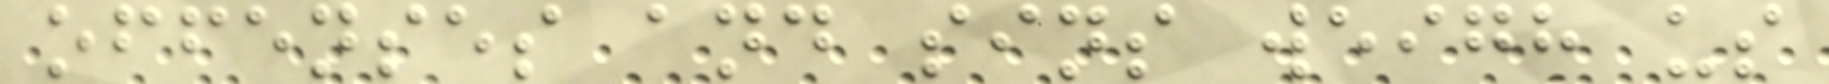offenses and sins weigh us
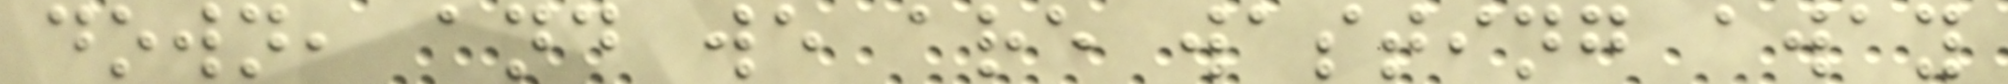down, and we are wasting away
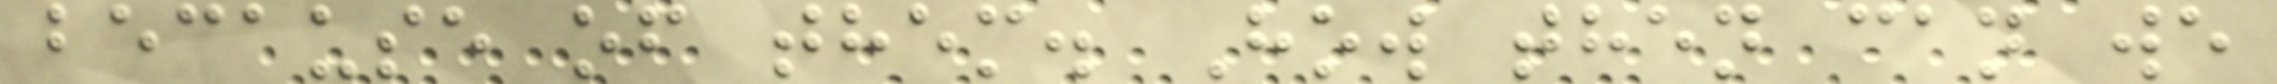because of them. How then can we
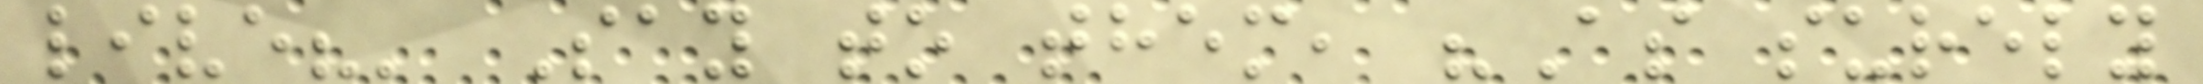live?' Say to them, "As surely
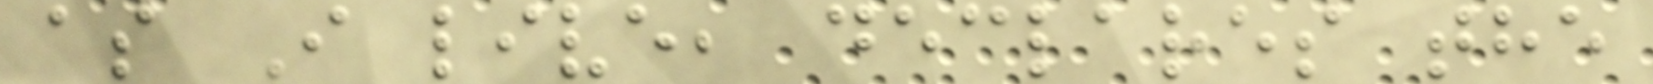as I live, declares the
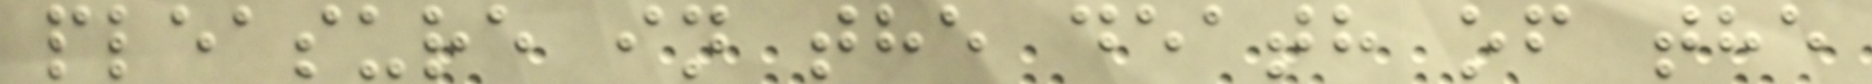pleasure in the death of the
